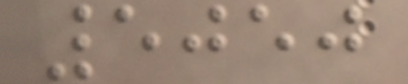5050
